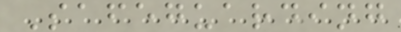Safeguarding
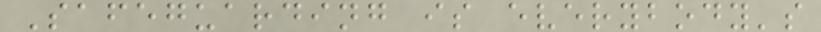Safeguarding is everybody's
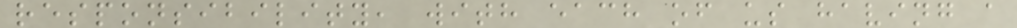responsibility, with each of us having a
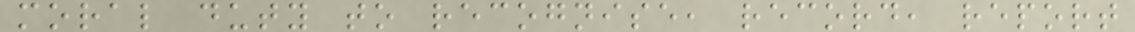moral duty to recognise, record, report
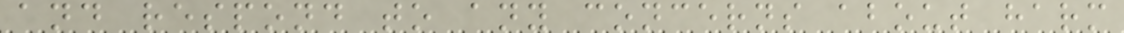and respond to any concerns about harm
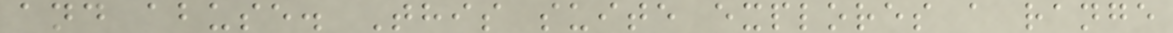and abuse. This suite explores a range
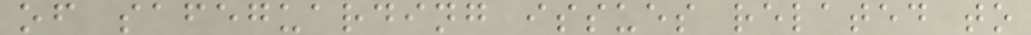of safeguarding issues related to
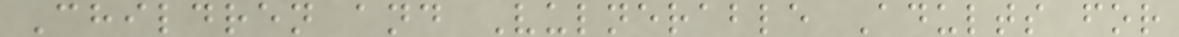Children and Vulnerable Adults for
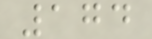174
